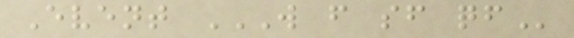Event W F SF QF
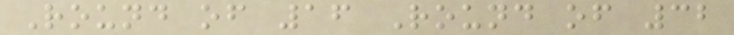Round of 16 Round of 32
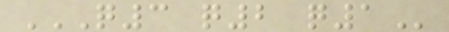Q3 Q2 Q1
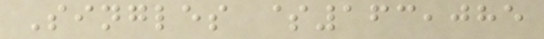Singles $163,085
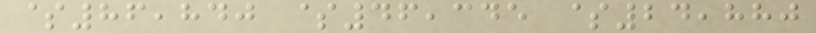$86,840 $46,345 $24,880
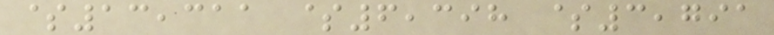$13,311 $6,398 $3,791
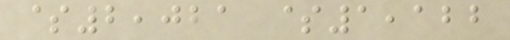$2,021 $1,122
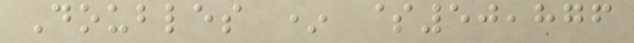Doubles * $50,876
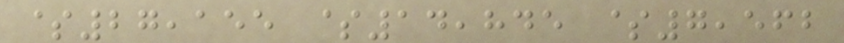$27,155 $14,845 $7,562
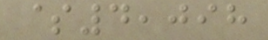$4,098
